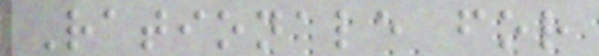Rationale for
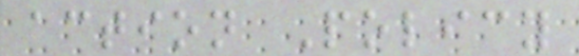action Policy
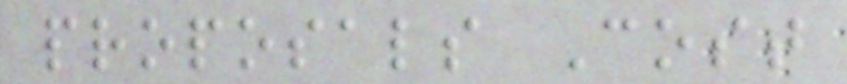proposals Cost
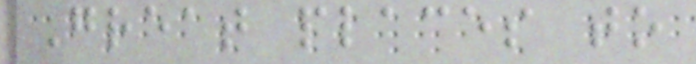Great places to
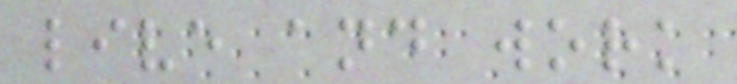live and work
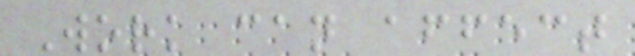Work can affect
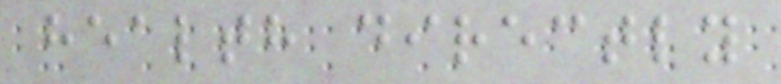health directly
